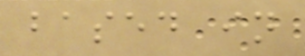based in
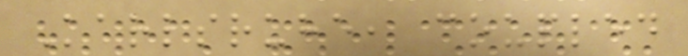Karlsruhe, coupled
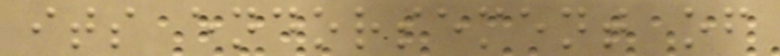its endorsement of
